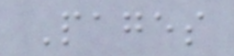Pages
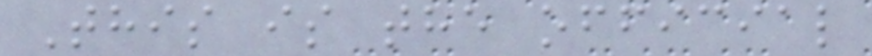This is the official
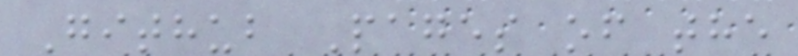Github Pages of the
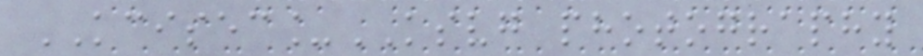KCISEC_KSVG photography
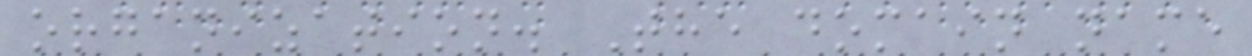organization. The domain name
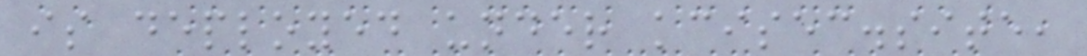is deployed under kcisec.site,
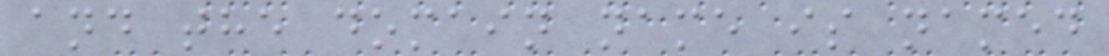and the domain name is named
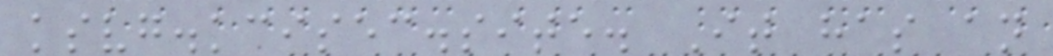ksvg.kcisec.site. It has an
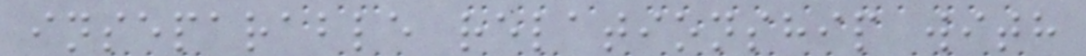inseparable relationship with
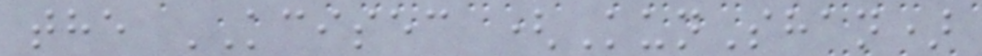the KCISEC (KunShan)
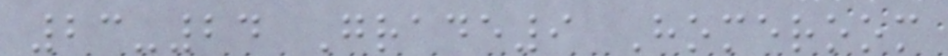23-24 Grade9 Homeroom
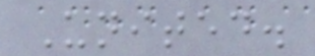United.
